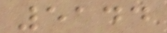5144
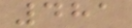481
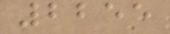2255
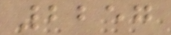2257
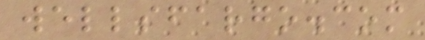wellsfargo.com
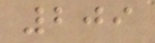209
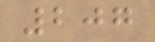207
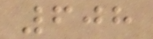608
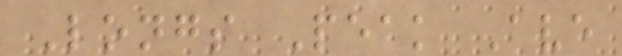Longs Peak Ave
